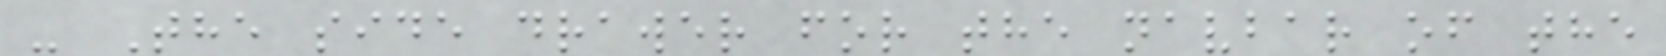- The side drawer for the navbar of the
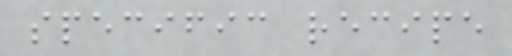specific recipe
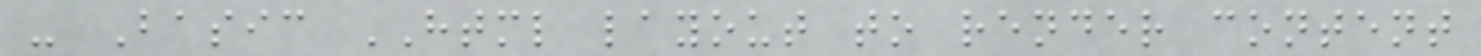- Basic HTML layout to render content
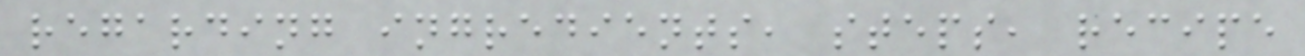regarding ingredients, steps, recipe
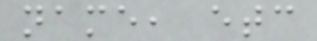name, etc
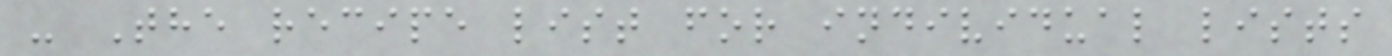- The recipe list for individual lists
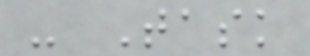- Task
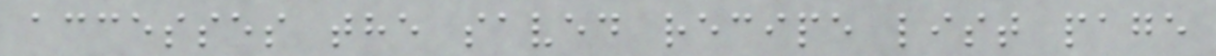accesses the saved recipe list page
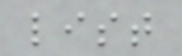list
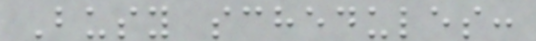Busy schedules:
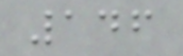146
